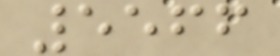5566
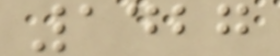1427
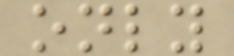only
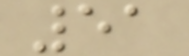51
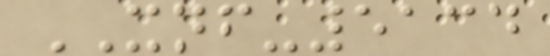XNF-5134
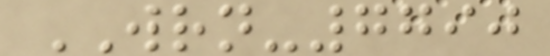WRN-7790
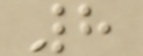8
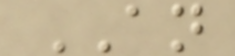AN
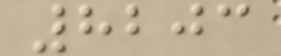8203
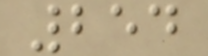254
